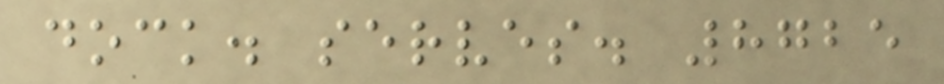dock. serves. 8725
